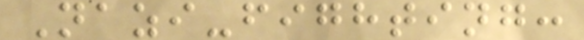Nazi-fighting:
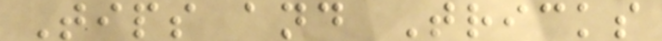Tips and Tricks
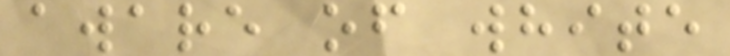aware of white
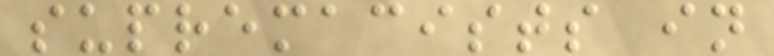supremacists in
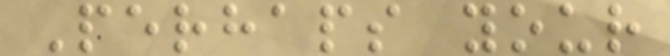Perhaps your
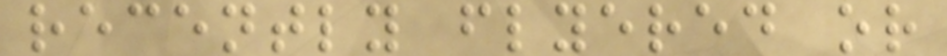recently flyered or
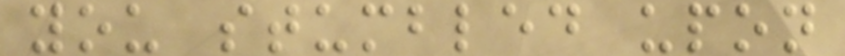you stumbled upon
